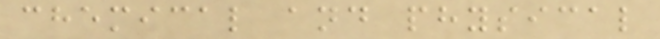chemical and physical
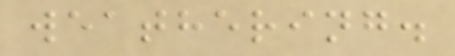weathering.
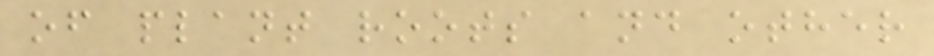of plant roots and other
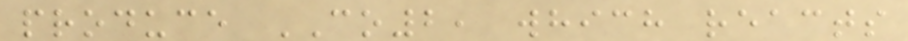produce CO2, which reacts
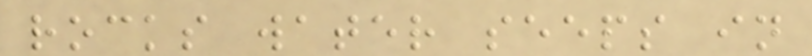rocks water seeps in
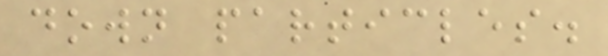down particles.
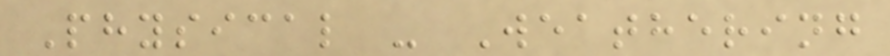Physical - Weathering
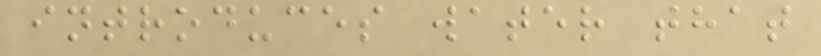introduces water that
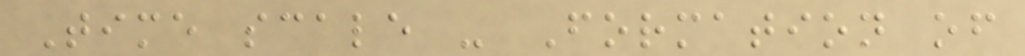Time scale - Formation of
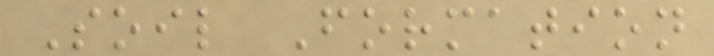Soil Formation
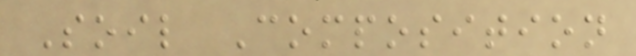Soil Composition
